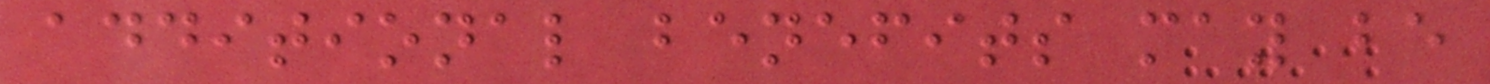additional benefits may be
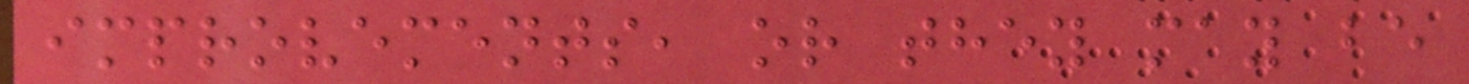improvements, or they may be
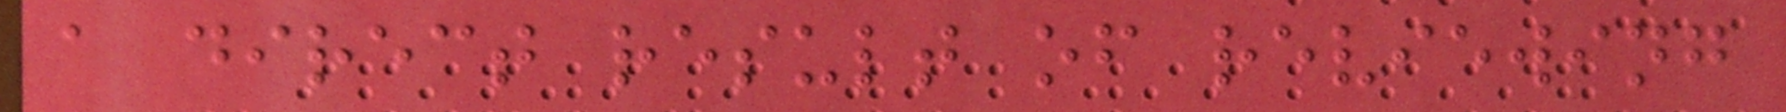a direct result of reviewing
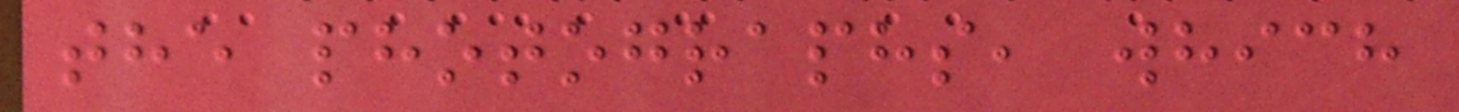the photographs, which
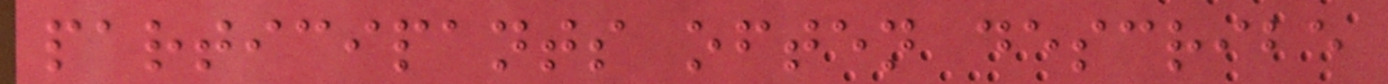participants often describe
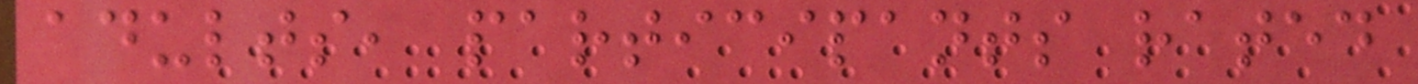adults, participants rated
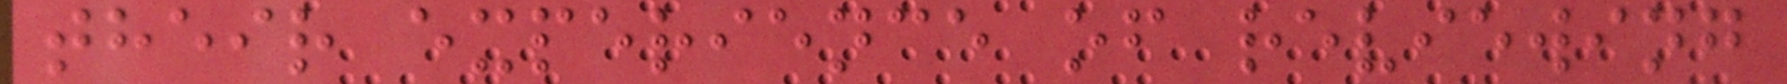their experience of reviewing
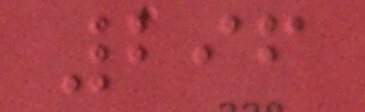296
